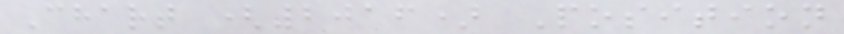Chart (2016) Position
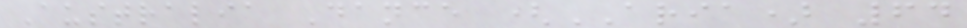Australia Dance (ARIA) 64
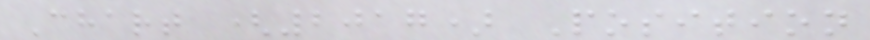Chart (2017) Position
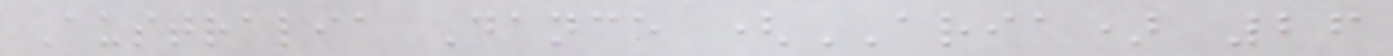Australia Dance (ARIA) 26
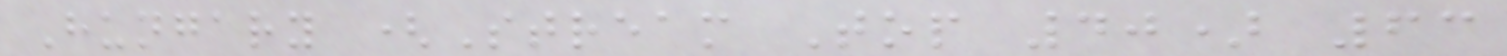Hungary (Stream Top 40) 63
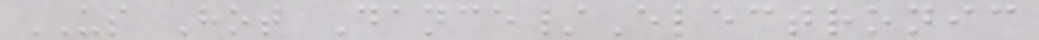US Hot Dance/Electronic
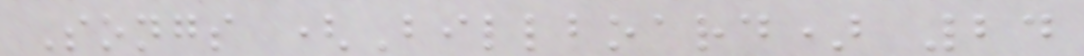Songs (Billboard) 24
